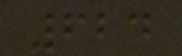624
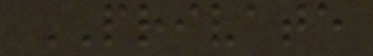PRIVATE
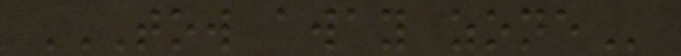TOW AWAY ZONE
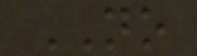NO
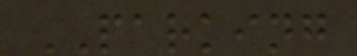PARKING
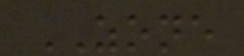ZONE
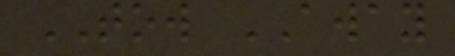TOW AWAY
